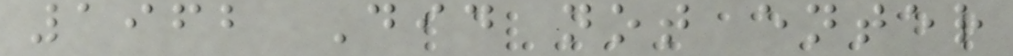1962 Did not enter
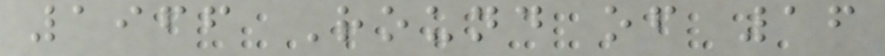1966 Round of 16
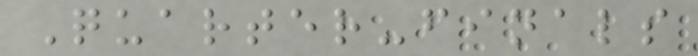Quarter-finals
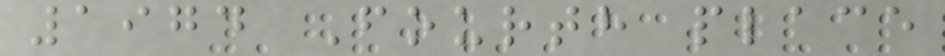1974 Fourth place
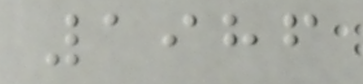1986
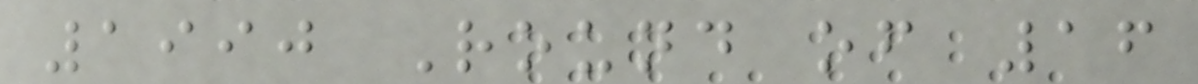1990 Round of 16
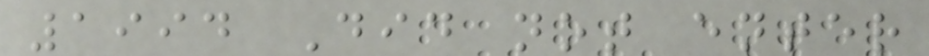1994 Did not enter
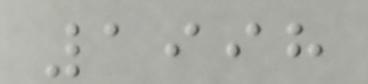1998
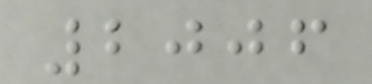2006
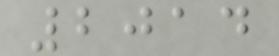2014
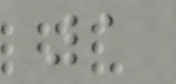1
